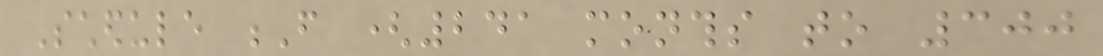Schedule F (241 months to 300
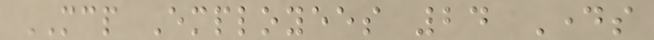MCP Employees 24 Days
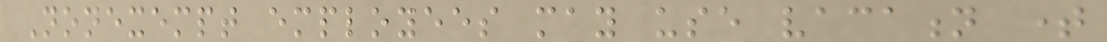Nonexempt employees may use vacation time
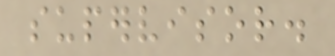supervisor.
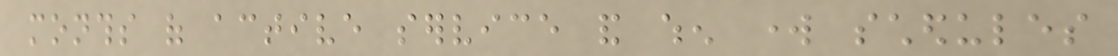months of active service and when work schedules
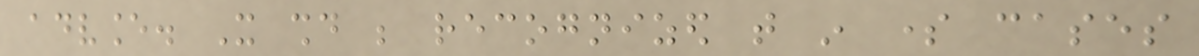advance. It should be recognized that in some cases
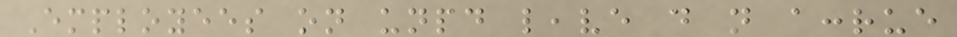Employees on unpaid leave do not accrue
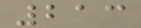213
